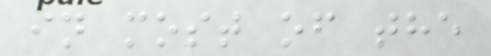in most of the
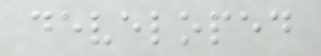developed
